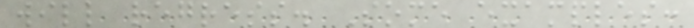will regress. Some examples:
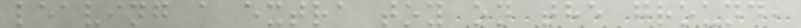leaving a extra toy on the ground,
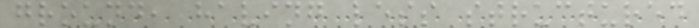ground, having less structured
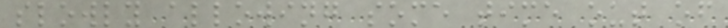slowly allowing some time out of
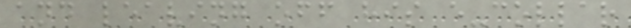and leaving off his e-collar
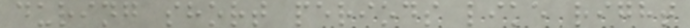during short periods like right
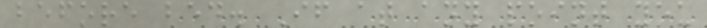before bed. If at any point you
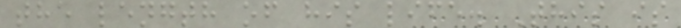the length of his life. This is
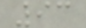93
